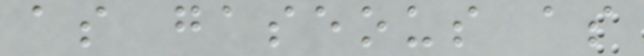as gaseous as
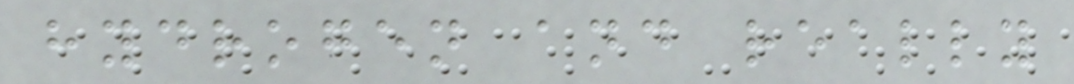hydrogen and really
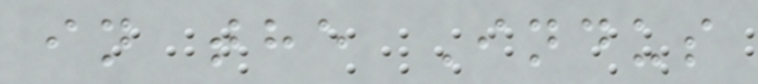in the Indus
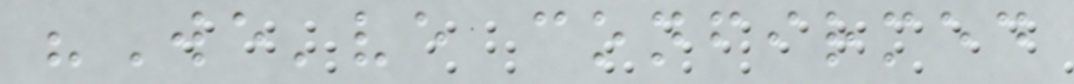"We've confirmed
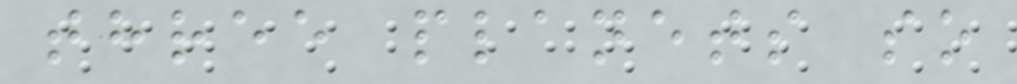three planets so
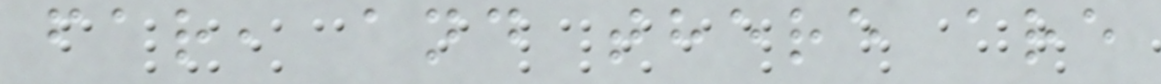far, and there are
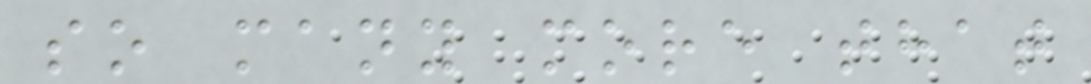so many more that
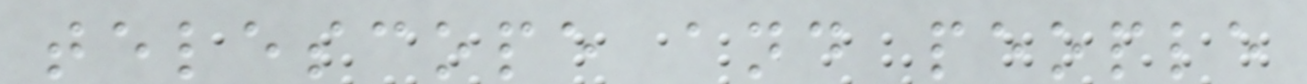telescope and people
